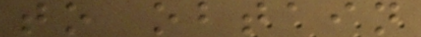to obtain
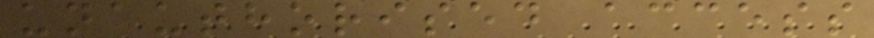unauthorised access
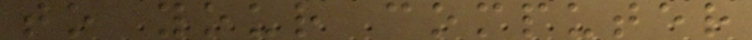to your computer
